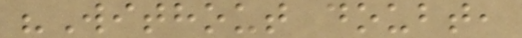"Without doubt,
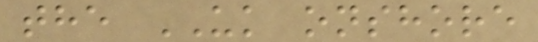the UK onshore
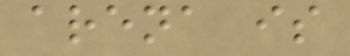arena is
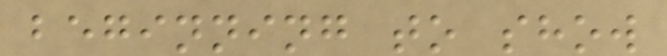beginning to show
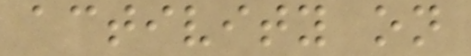activity on
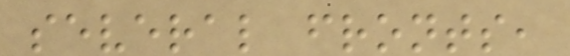several fronts,
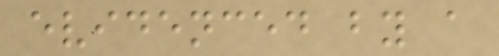evidenced by a
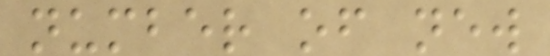number of new
